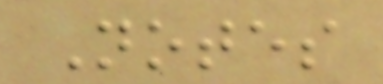Notes
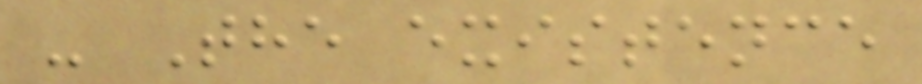- The existence
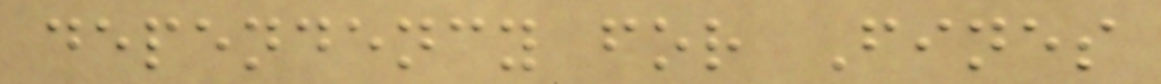dependency for Fines
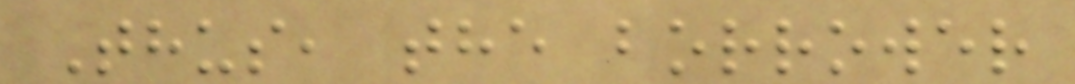Thus, the borrower
